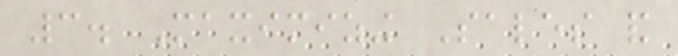3. Maximizing Sales and
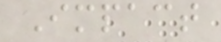Impact
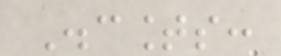Discounts:
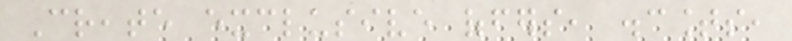Create exclusive offers, discounts,
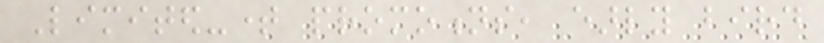Limited-time promotions, early bird
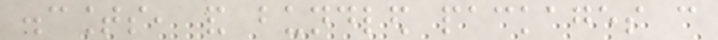discounts, and bundled packages can
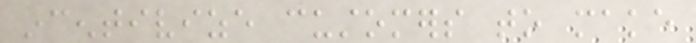incentivize customers to make
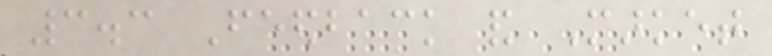3.3 Feedback and Market
